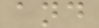and
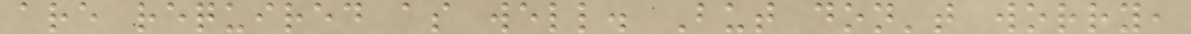are required as well. But don't worry,
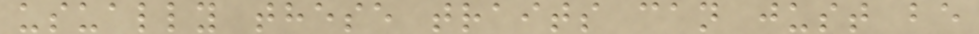usually these traits can just be
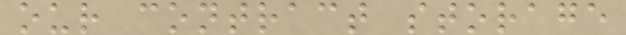our contract storage
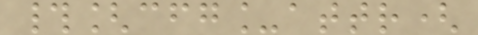#[cfg_attr(
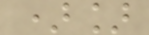)]
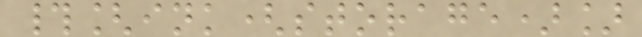#[ink(storage)]
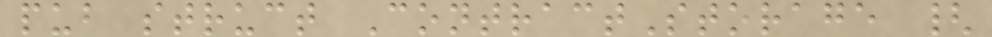pub struct ContractStorage {
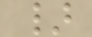}
